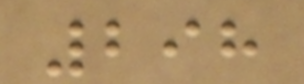298
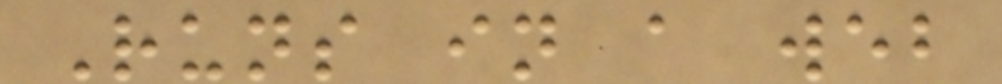Runs in a web
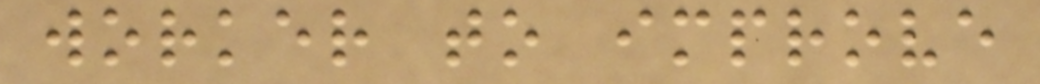worker to improve
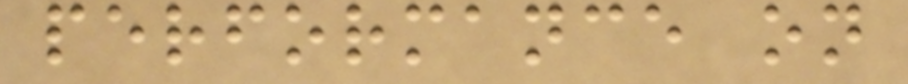performance on
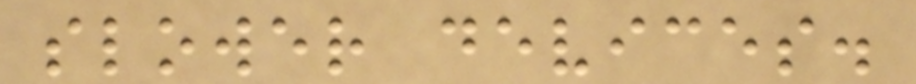slower devices.
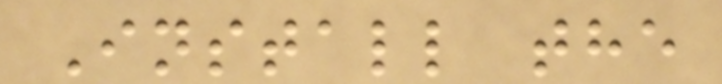Install the
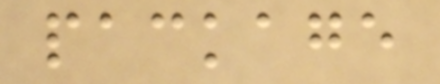package
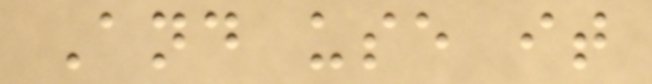And use it
